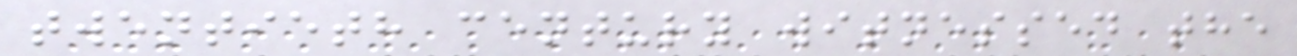twentieth century witnessed the
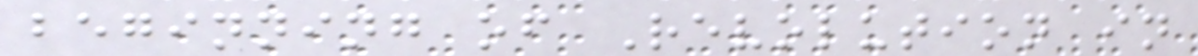beginning of Revolution in
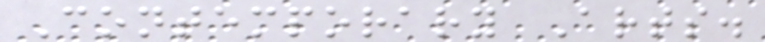Contemporary Arts.
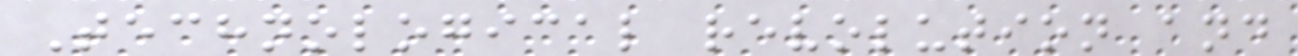Technological revolution and
